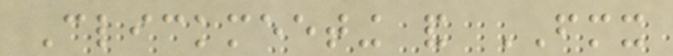Clickmeeting and FMX
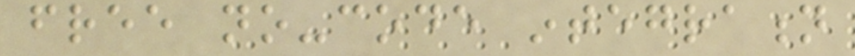free no-code integration
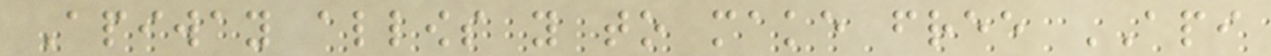Apiway allows you to make free API
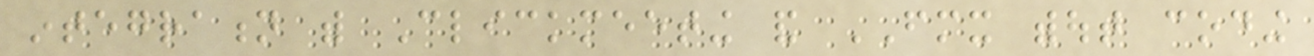integration with Clickmeeting and FMX without coding
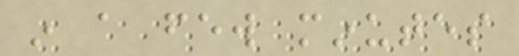in a few minutes
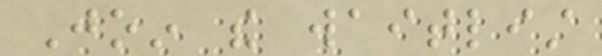Join the waitlist
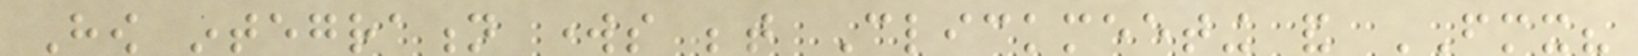How integration works between Clickmeeting and FMX?
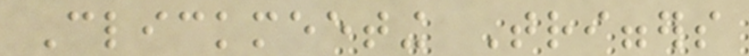Clickmeeting Triggers
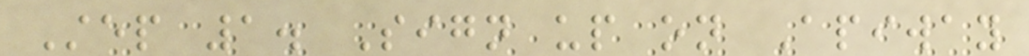Step 1. Sign up on Apiway
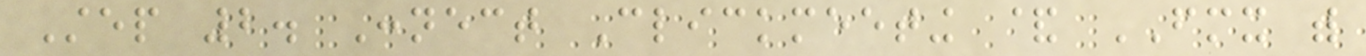Step 2. Connect Clickmeeting & FMX with
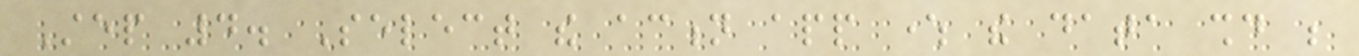Step 4. Select the action app where the data should be
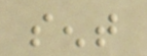sent
